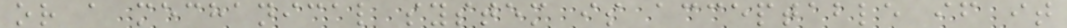or a mechanical system is acceptable if it
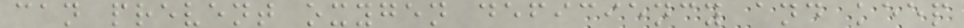can prevent oxygen deficiency and keep
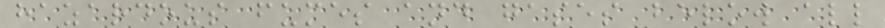hazardous fumes and gases below all
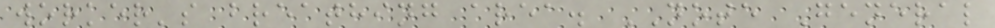worker's breathing area. NOTE General
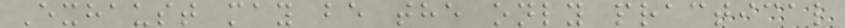Exhaust may be the only practical
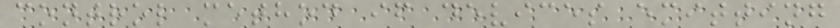control method if devices emitting
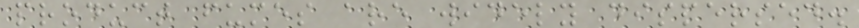product fumes are widely dispersed.
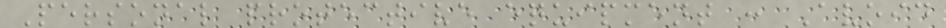Personal protective equipment : Avoid
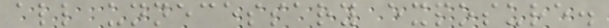all unnecessary exposure.
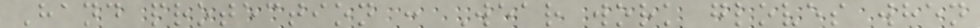Hand protection : Wear work gloves when
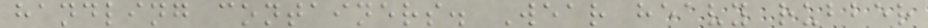handling containers. Wear heavy rubber
